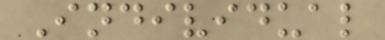Individual
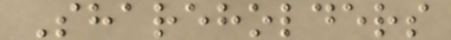Shareholders
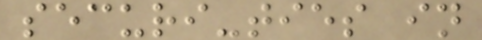securi-ties in
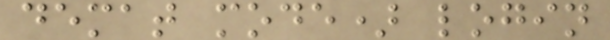demat mode) login
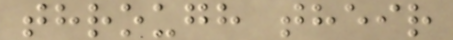through their
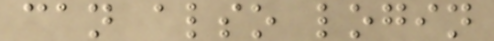can also login
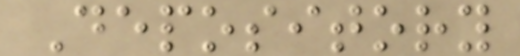Depository
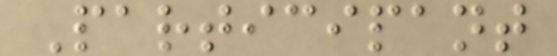Participant
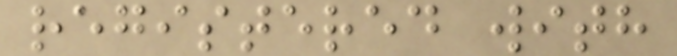registered with
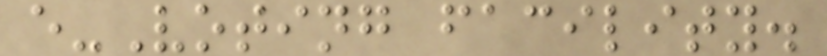e-Voting facility.
